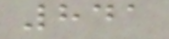841
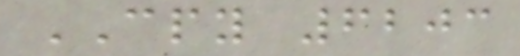CPY 6203
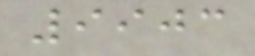9903
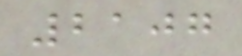2107
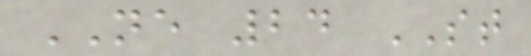NE 24 ST
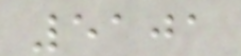5101
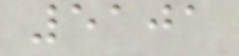5101
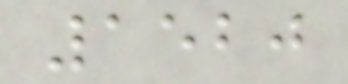1520
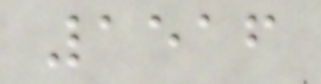1516
